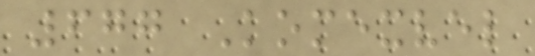677 Komexvel
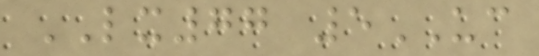LX77 5UC
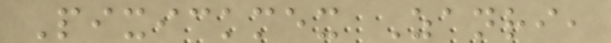Pixickmex Zanri,
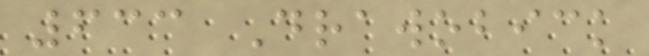633 Drawobick
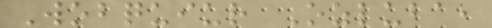Wobquiur Ozluba,
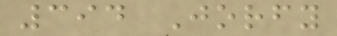394 Jorfy
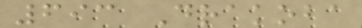693 Drakoba
